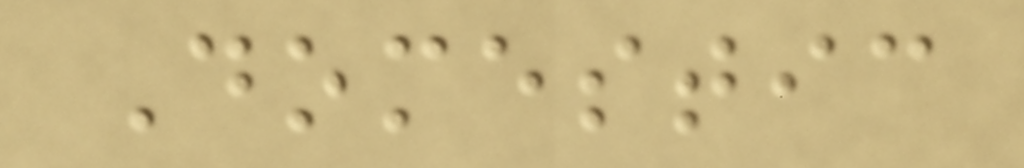Domestic
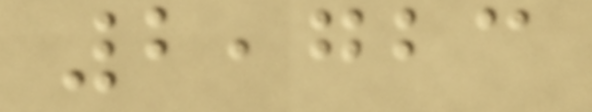2,723
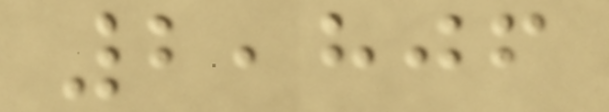2,806
